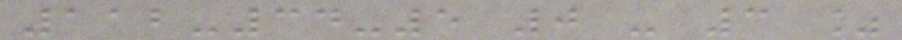112-34-5 0 - 3 %
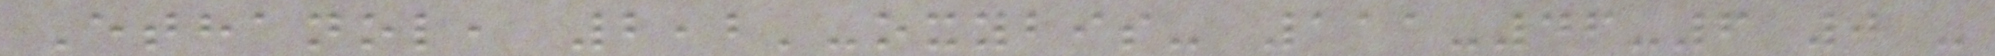Ethanol, 2,2'-oxybis- 111-46-6 0 -
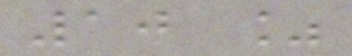10 %
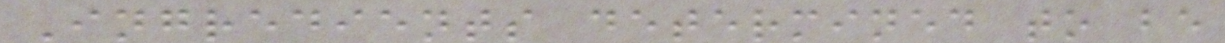Ingredients determined to be
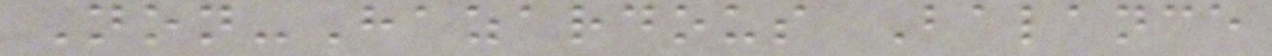Non-Hazardous Balance
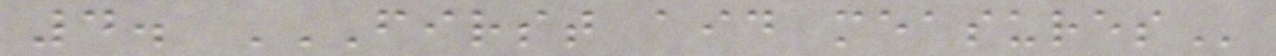4. FIRST AID MEASURES
